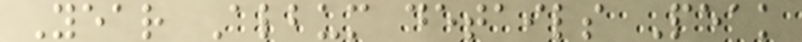Year Album details Peak
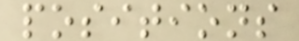positions
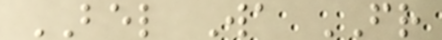BEL Wa FR
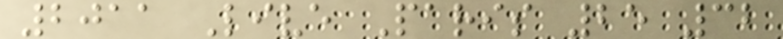2011 Live Paris 25 32
